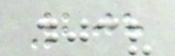208
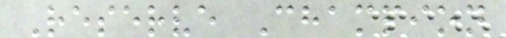Reserve Champion
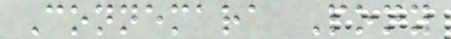Connemara Pony
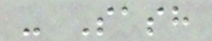- Sash
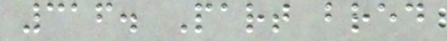316. Part bred
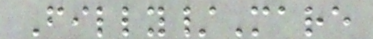Filly/Mare
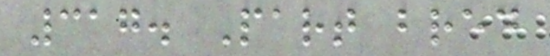317. Part bred
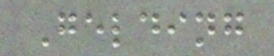Gelding
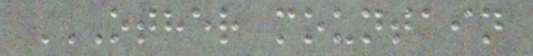OTHER MOUNTAIN
